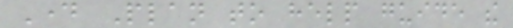Day Plan to help guide the
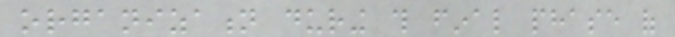organization during this final phase of
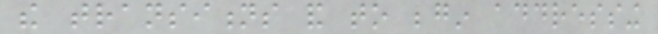the transitions and to begin addressing
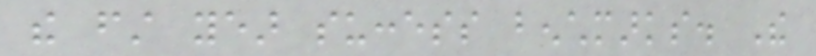the first year success benchmarks. The
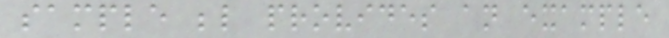sample below provides an example
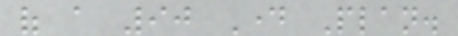of a 90 Day Plan.
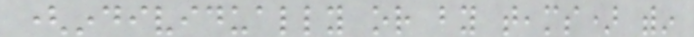(individually or by teams) within
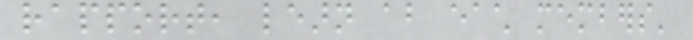rapport, learn about each members'
